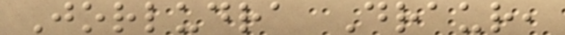Jorludra Draur,
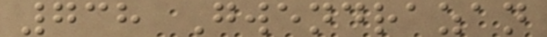738 Gwendrazan
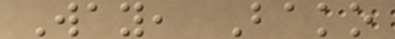Way, Bako
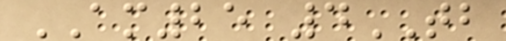AM25 4TB
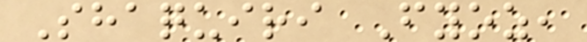Shaquiri Fyoz,
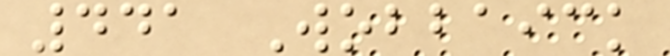441 Wobbaick
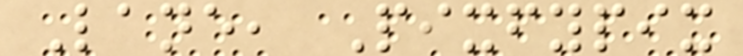Lane, Pixfypix
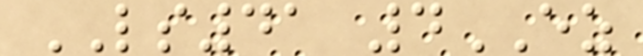LS41 4EZ
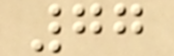77
